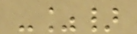-%}
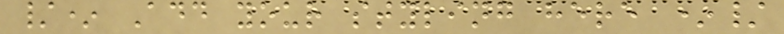/* Add your styling here */
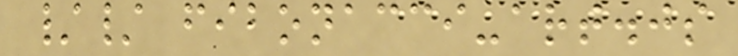// fibonacci-art.js
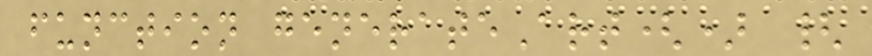function generateArt() {
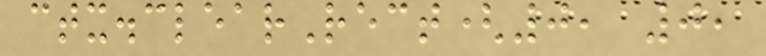ctx.clearRect(0, 0,
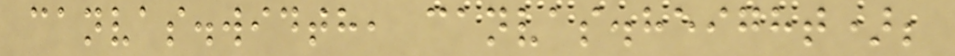canvas.width, canvas.height);
